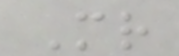Mr
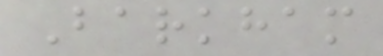Barkham
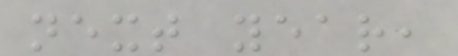next year,
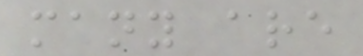many are
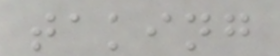taking
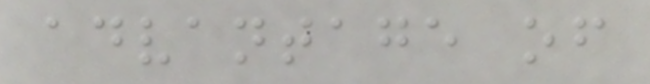advantage of
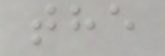the
